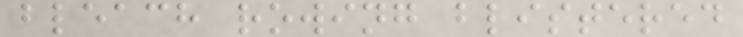bleach rowing blistered
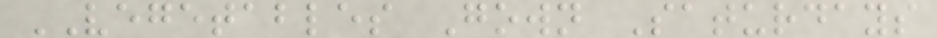VEGETABLES Gown Saturdays
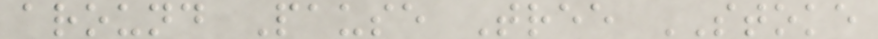around Pause Tree STOKE
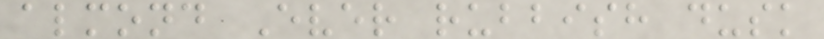almond Ever rubbish dusk
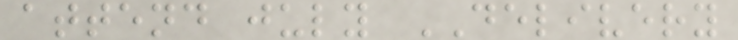attend july DELIVERY
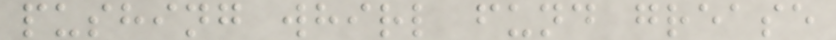pushing whirl fund grease
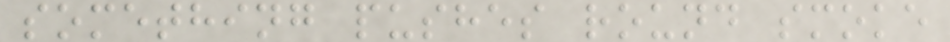something pushes round smoke
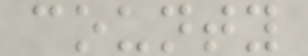county
